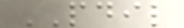PDIL
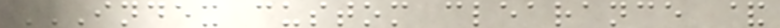INDEX CUSTOM CLEARANCE &
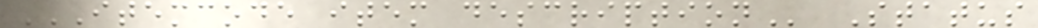ITEMCODE ITEM DESCRIPTION Status
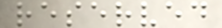reserved
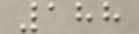188
